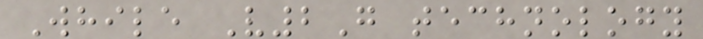While V2G technology
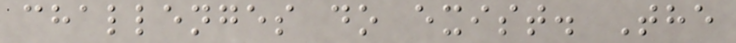challenges do exist. The
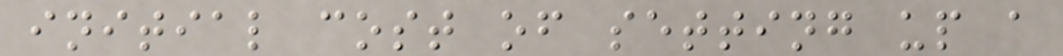initial cost of setting up a
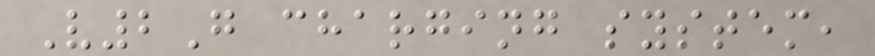V2G charging system,
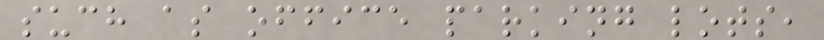such as office parking lots,
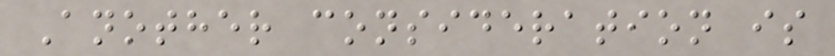Another consideration is
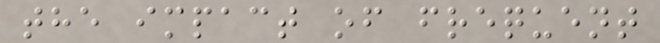the impact of frequent
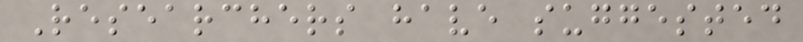Researchers have suggested
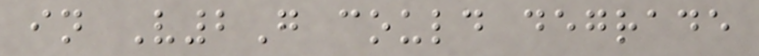in V2G could degrade
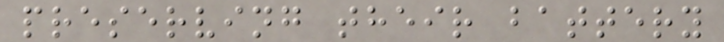preserving their battery
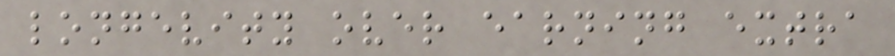longevity over earning extra
